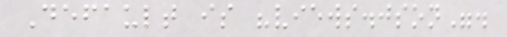Default is "views.json".
